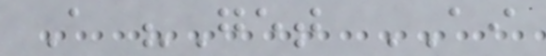A "Get AI
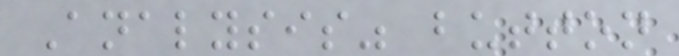Analysis" button
